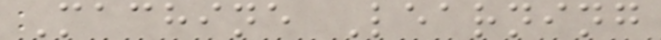Machine Learning
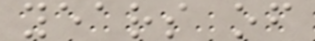years of
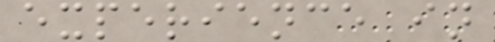experience in
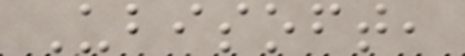Ubisoft,
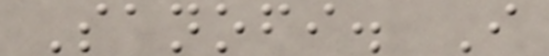Sanofi. I
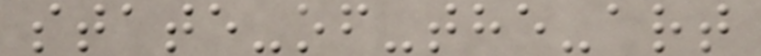state-of-the-art
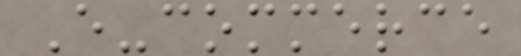E-commerce
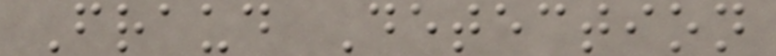Fraud Detection
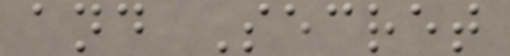and Secret
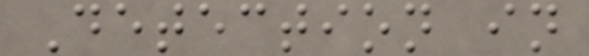Detection in
